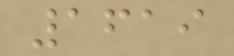1619
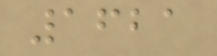1621
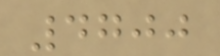4700
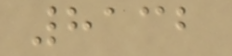8132
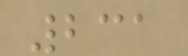231
